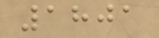1801
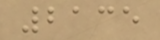2135
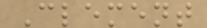Clement
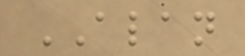ALAN
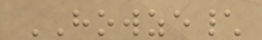HOWZE\
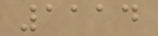1114
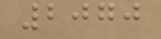2070
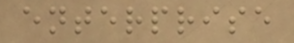enterprise
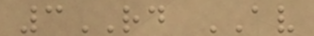3RD AV
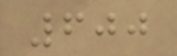600
